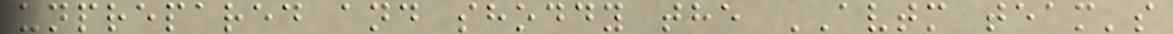unprepared and shoddy the AVTM team's
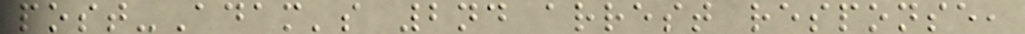post-Adam's 2nd arrest response,
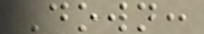Down:
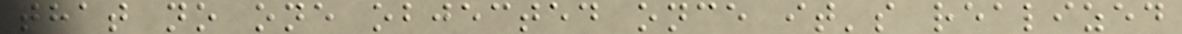that no one objected once it's realized
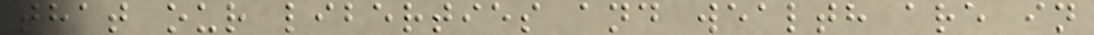that our liberties and wealth are in
